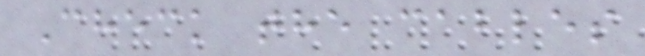Check the cables
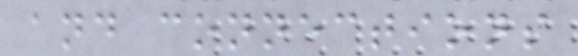and connections
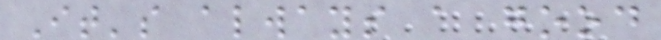It's always a good
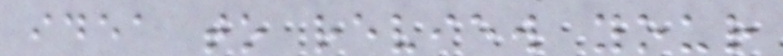idea to review your
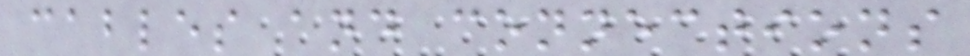cables and connections
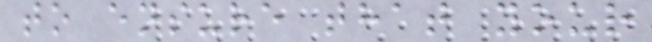to ensure that your
